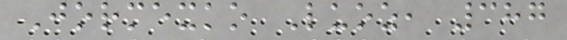Jormexko Luoz, 387
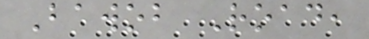Bawob Road,
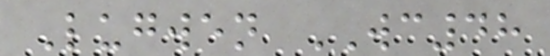Lugwen WC48
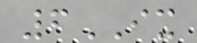6IX
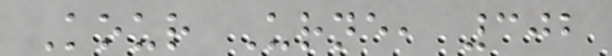Kour Urne, 302
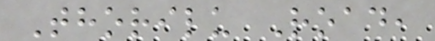Thorilu Road,
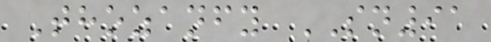Thozanfy SN91
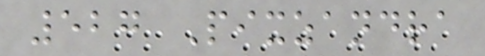527 Pixzandra
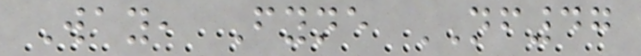Way, Fyne NF47
